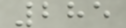285
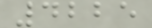4225
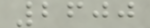2600
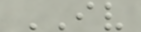IV
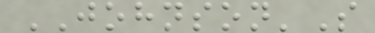JOHNSON'S
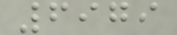6979
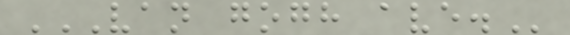VAN GOGH AVE.
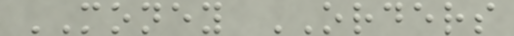MONEY ORDERS
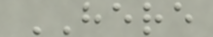HERE
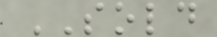SOLD
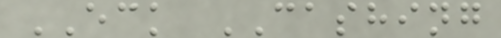ECK CASHING
